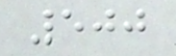500
